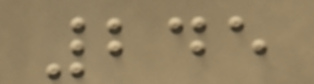245
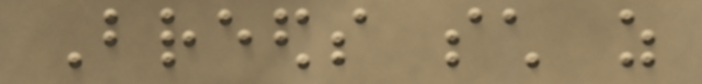Breeds such as
